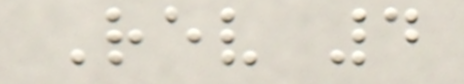Rev 4
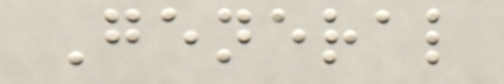General
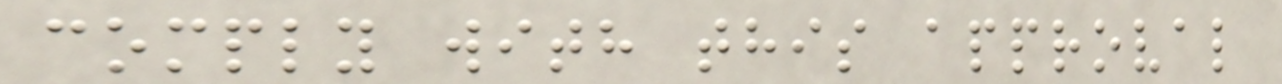comply with this approval
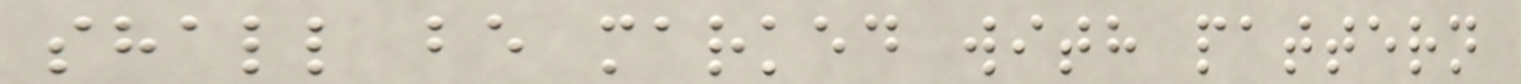shall be marked with pattern
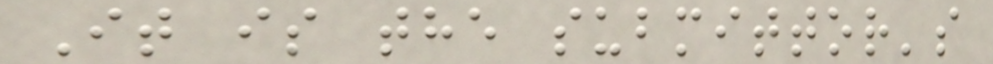It is the submittor's
